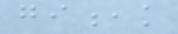gi,k
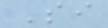Si
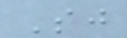Sj
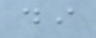di
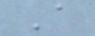A
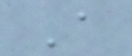A
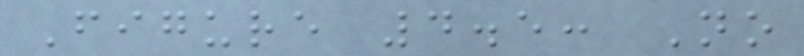Figure 4.5: No
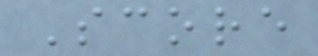Score
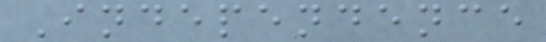Independence
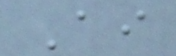Ai
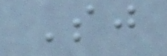Sj
